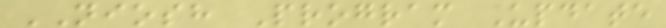NIOSH Program Update
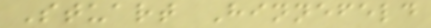Stuart Hinnefeld
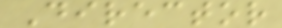Director
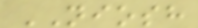NIOSH
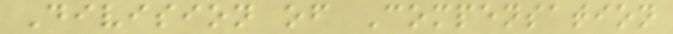Division of Compensation
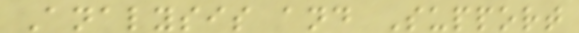Analysis and Support
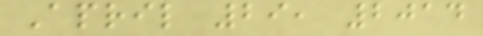April 29, 2014
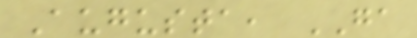Augusta, GA
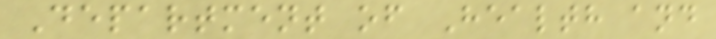Department of Health and
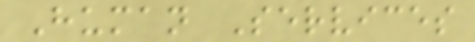Human Services
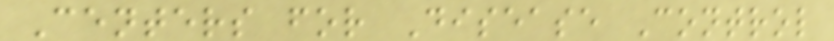Centers for Disease Control
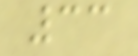33
